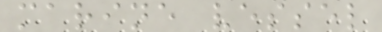marine vessel
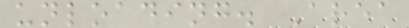unloading. Area
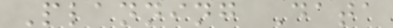Planning Data
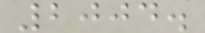2004.
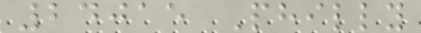24015 Philly
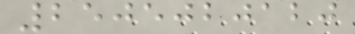2505020120
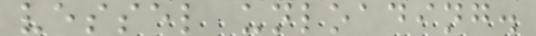vessel unloading.
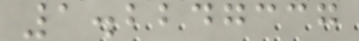1.2247337
